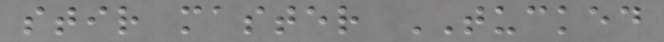stir master TUCKED
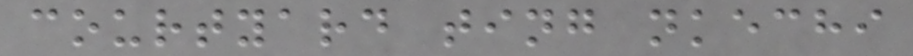courtyard ting nkechi
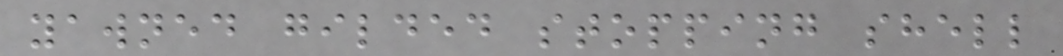yawned gilded stopping shell
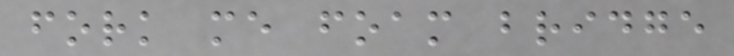fork me foam bridge
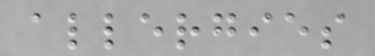allergies
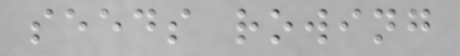seeds rowing
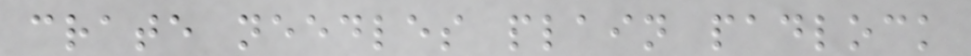crate needles plain padlock
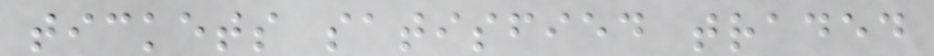tickets satisfied traded
